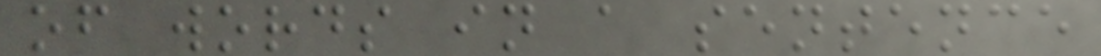of words in a sentence
